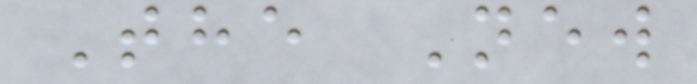The New
